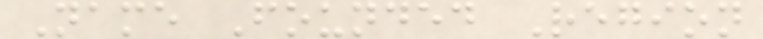Name Founded Region
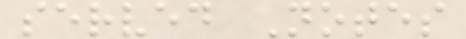served Notes
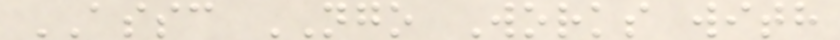ASSC NGO Works with
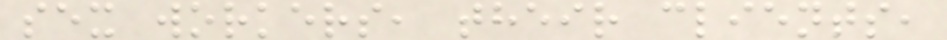sex workers, their clients,
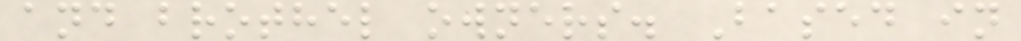and brothel owners. Based in
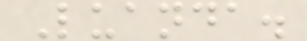Luanda.
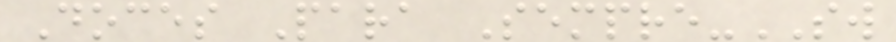Doces Para Sempre-SW
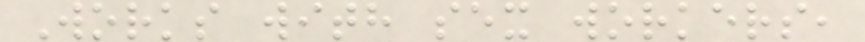Works with sex workers,
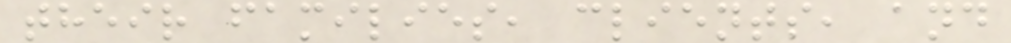their families, clients, and
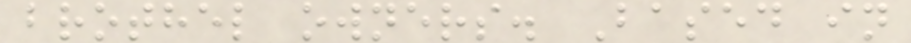brothel owners. Based in
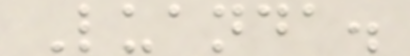Luanda.
